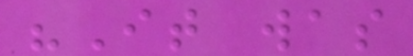"It was
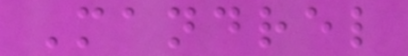Mandrel
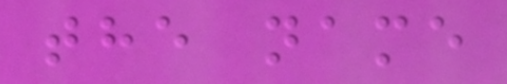the name
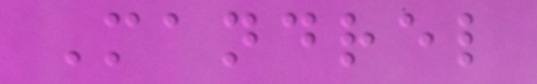Mandrel
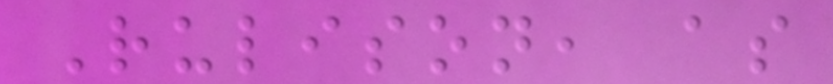Rulison, as
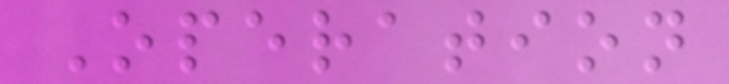Operation
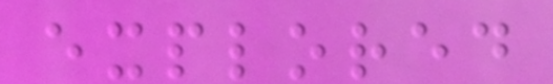explored
